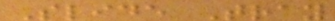Slide Tray
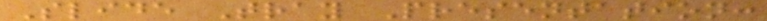Slide Tray Presentation:
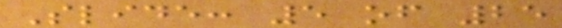Slide: 5 of 25
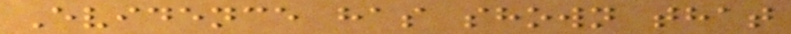Evidence has shown that
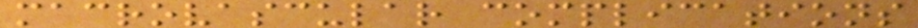macrovascular complications
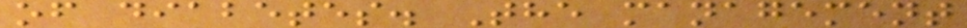of diabetes. The management
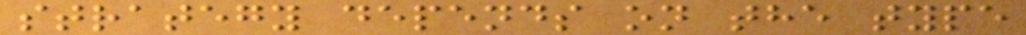strategy depends on the type
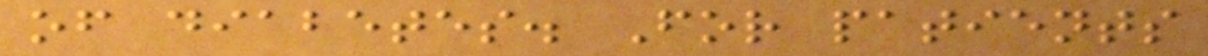of diabetes. For patients
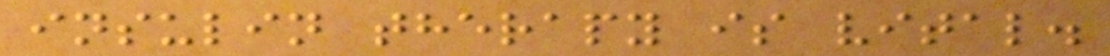insulin therapy is vital.
